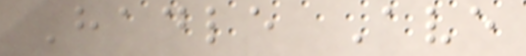Hadle Ave
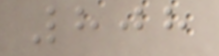808
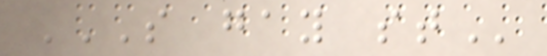S GAY ST
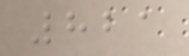821
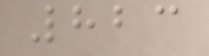823
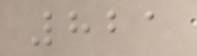821
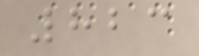823
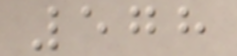578
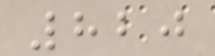820
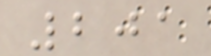201
